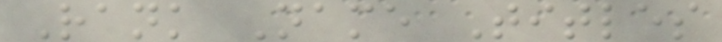Rank Name Titles
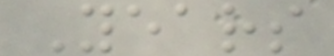Years
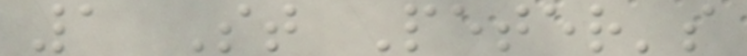1 St Peter's
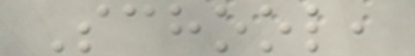School,
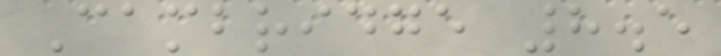Cambridge 8.5
